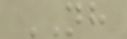NH
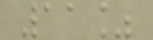11%
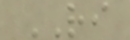RI
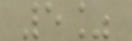5%
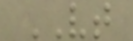VT
